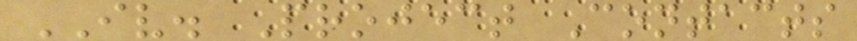IV. Project Contacts
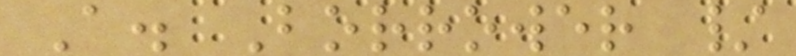A. Borrower /
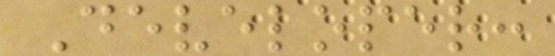Developer:
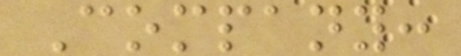Company:
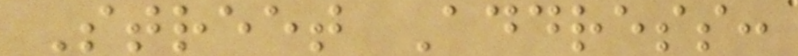Street Address:
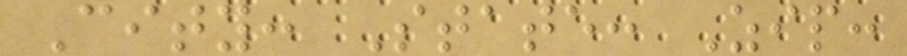City: State: Zip:
